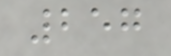257
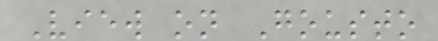View on Gousto
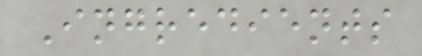Ingredients
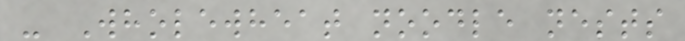- Wholewheat noodle nests
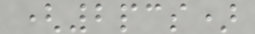(2pcs)
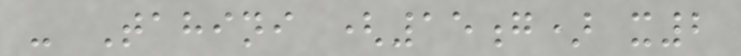- Tahini (15g) x2
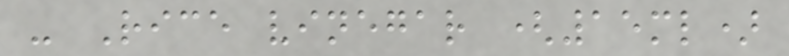- Rice vinegar (15ml)
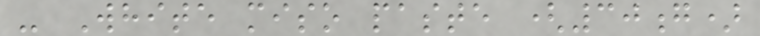- White miso paste (30g)
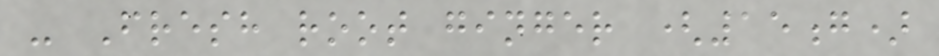- Fresh root ginger (15g)
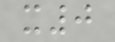x0
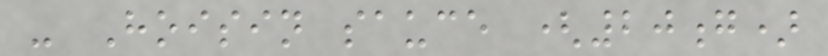- Hoisin sauce (20g)
